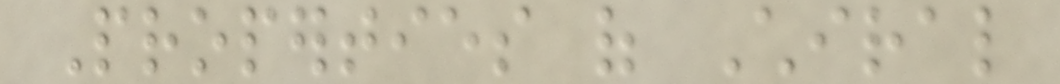Properties of Chiral
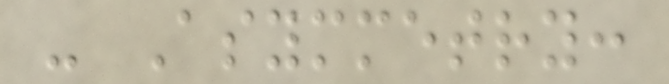- Asymmetry:
